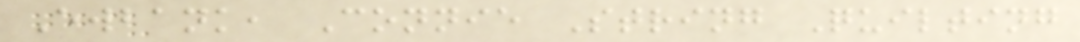Ewbank, Connie String Quilting
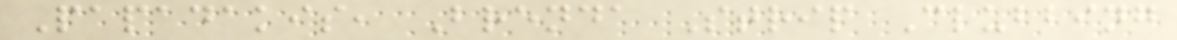Papadakis, Brenda Strip Clubbing
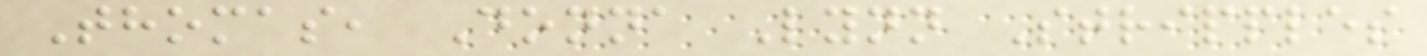Thomas, Donna Lynn Stripples
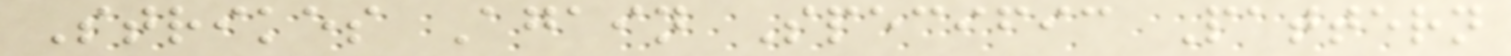Strikes Again Specific Pattern
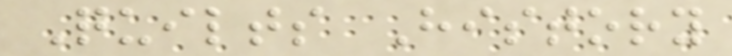Quilts History
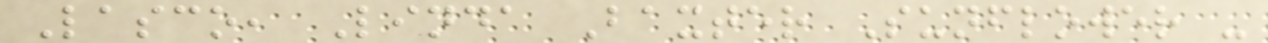Lasco, Linda Baxter Sunflower -
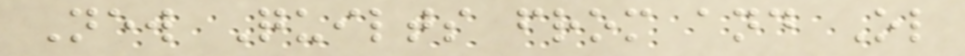New Quilts from and Ol
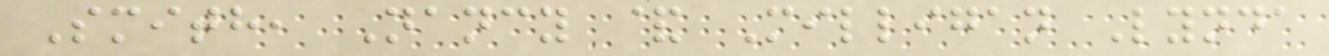Smith, Nancy & Milligan Lynda
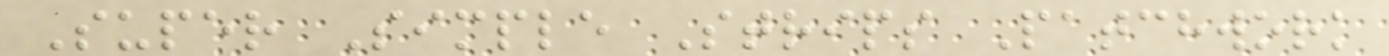Super Simple Strips Patchwork
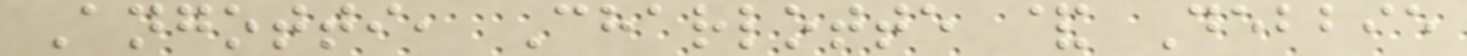Angotti, Charlotte & Debbie
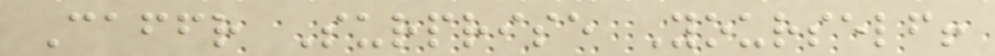Caffr Surprise Yourself!
